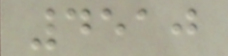4510
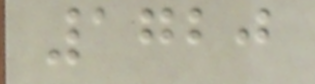1720
